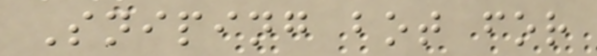Sniping bot for
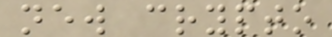new crypto
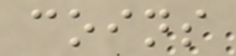coins
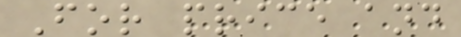For price and
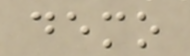demo
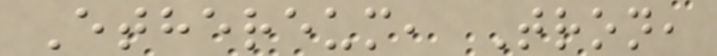Ethereum, Tron,
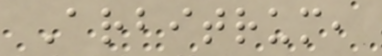Arbitrum,
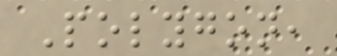Polygon,
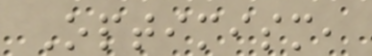Optimism,
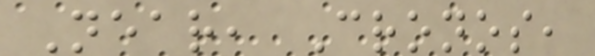Near, Cronos,
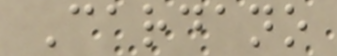Cardano
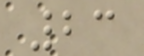23
